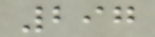297
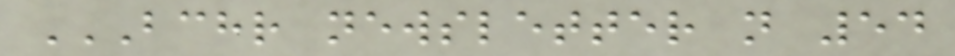BCHR NEWSLETTER N 54
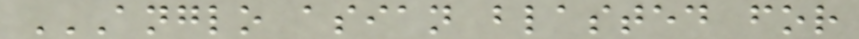ANGLO ASIAN BLASTED FOR
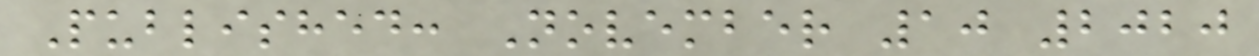Published: November 10 2020
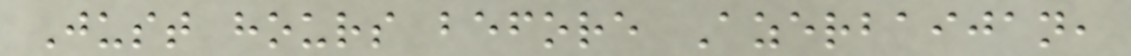Just hours before Azerbaijan,
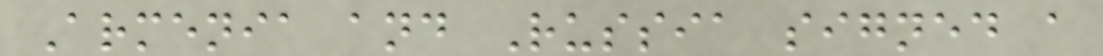Armenia and Russia signed a
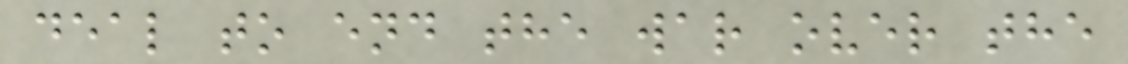deal to end the war over the
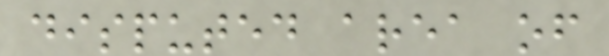disputed area of
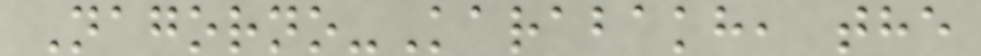Nagorno-Karabakh, the
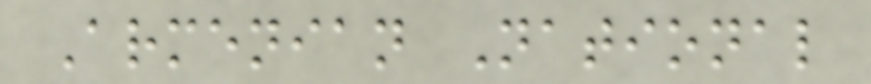Armenian National
